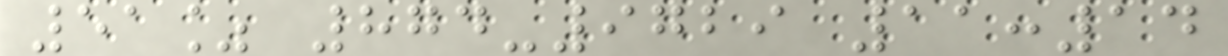51% 874-9729 11:14
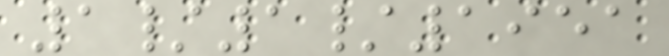1/1/1951
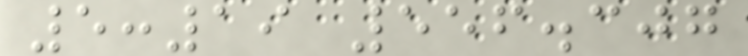5:19 556.307
